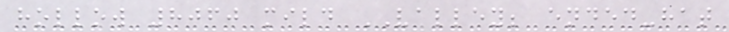hollow 8060 mild VALLEY; ended-hat
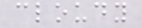cloudy
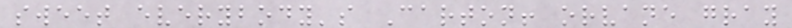sweet everybody's Carton! orvane gray
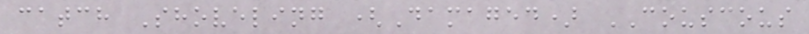catch Shoveling (Damaged) COUSCOUS
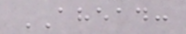AHEAD:
